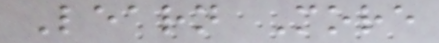Learn More
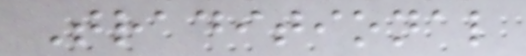Traditional
